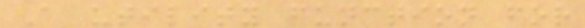A utility function for
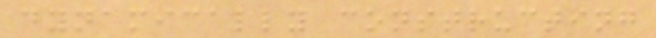dynamically constructing
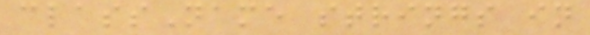className strings in
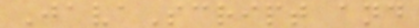JavaScript and
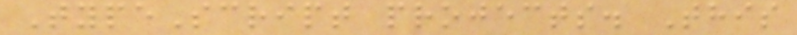TypeScript projects. This
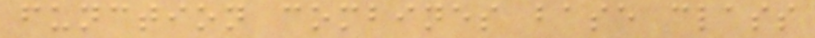function combines base class
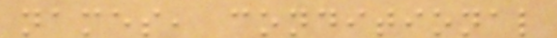names, conditional
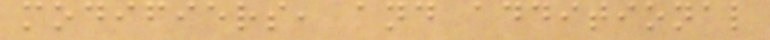modifiers, and additional
